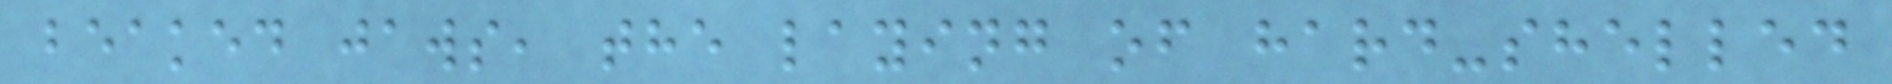beaked jaws, the laying of hard-shelled
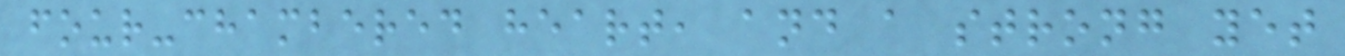four-chambered heart, and a strong yet
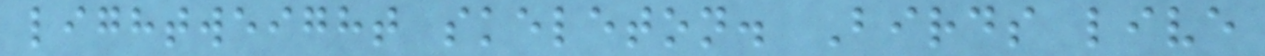lightweight skeleton. Birds live
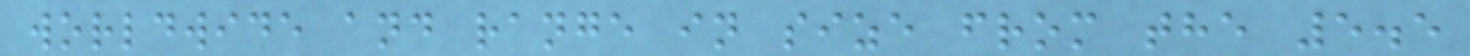worldwide and range in size from the 5.5
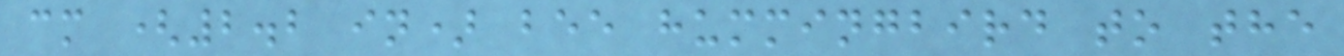cm (2.2 in) bee hummingbird to the
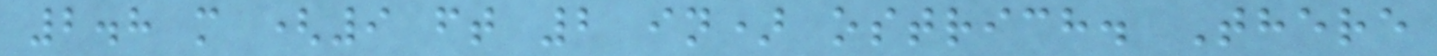2.8 m (9 ft 2 in) ostrich. There
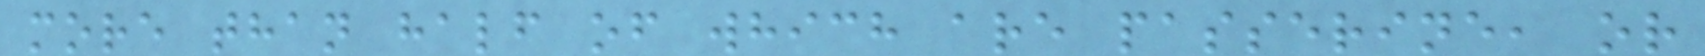more than half of which are passerine, or
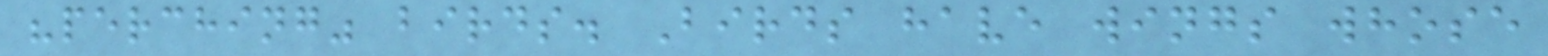"perching" birds. Birds have wings whose
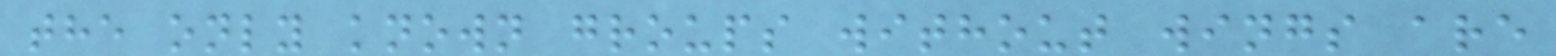the only known groups without wings are
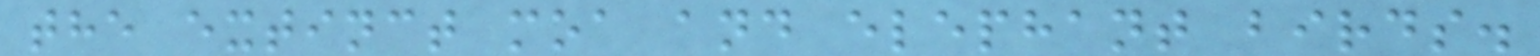the extinct moa and elephant birds.
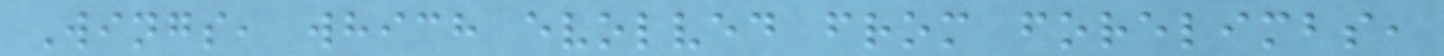Wings, which evolved from forelimbs,
